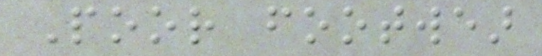Poor footwear
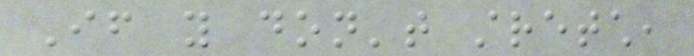If you don't stretch,
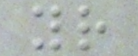your
